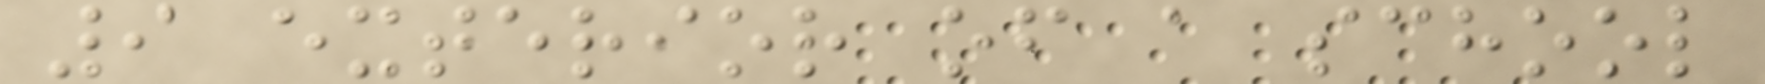9 exterior of a school
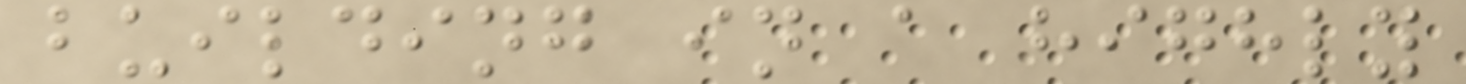building in a highly
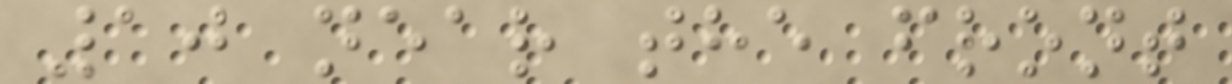10 near the front
